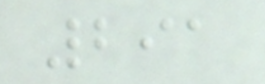291
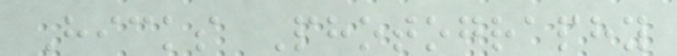Hicks Photography
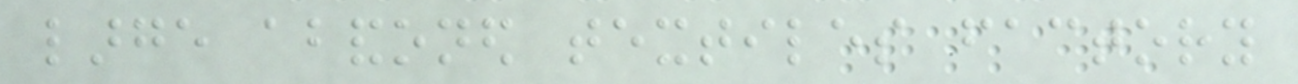large abandoned textiles factory
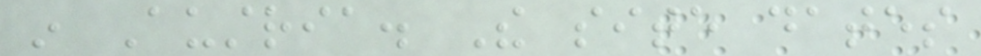in Austria. The site dates
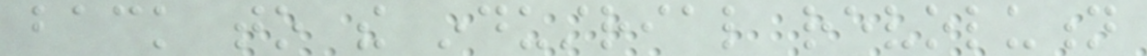back to the industrial revolution
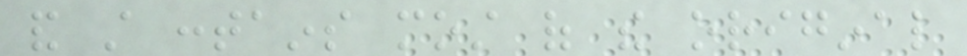and still contains most of the original
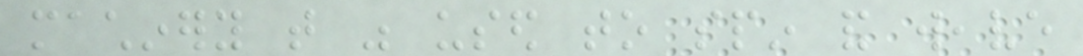machinery that was used to spin and weave
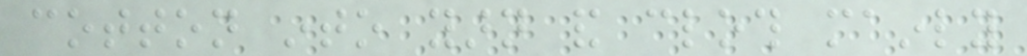cotton into yarn and cloth mainly
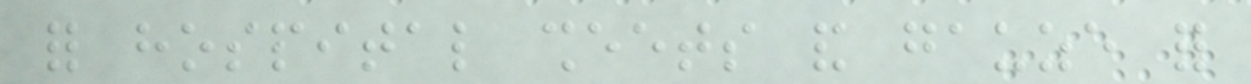for hospital sheets and gauze for
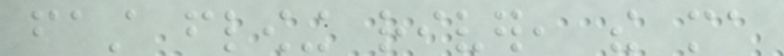fast flowing river, the ma
